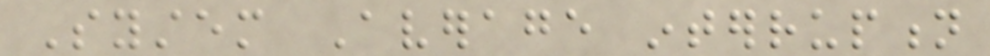System Average interruption
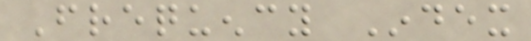Frequency Index
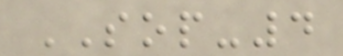SOP-4
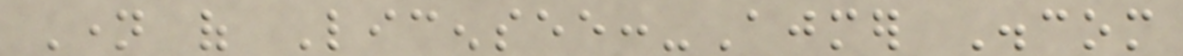Name of Licensee:-Ajmer Discom
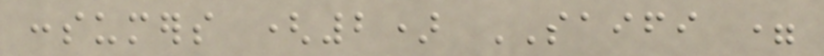consumers (2) SAIFI =
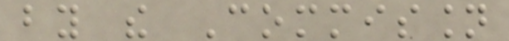by the Commission
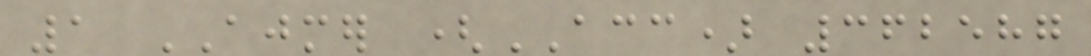1 AJMER (ACC) 362587
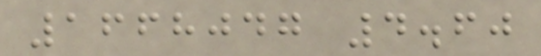1668047 4.60
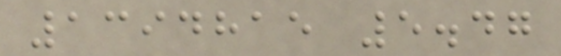1394815 5.47
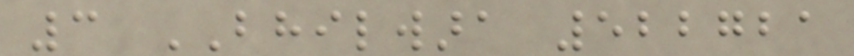3 BHILWARA 522721
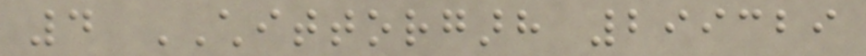4 CHITTORGARH 299329
